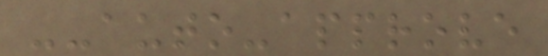--auto-approve
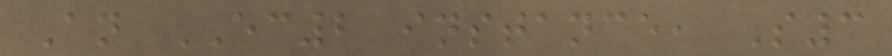An EC2 instance, S3
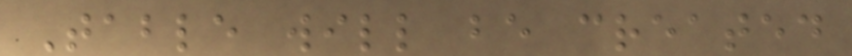Table will be created
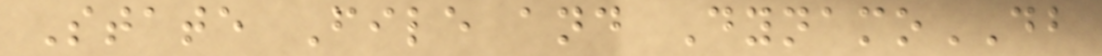State File and DynamoDB
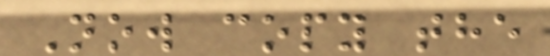Now copy the
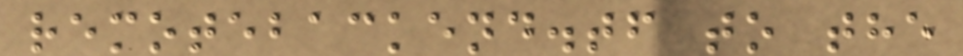remotebackend.tf to the
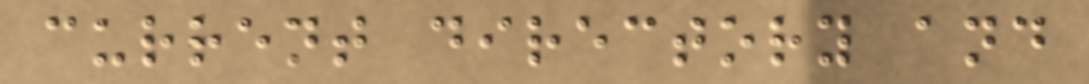current directory and
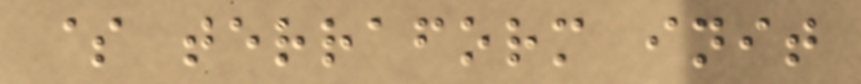$ terraform init
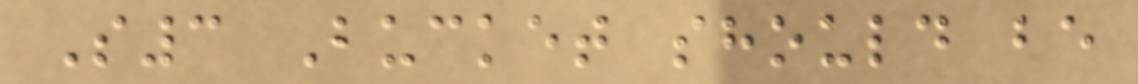S3 Bucket should be
